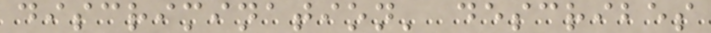discrimination' describes
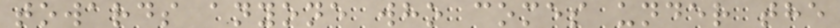towards anyone who comes under the
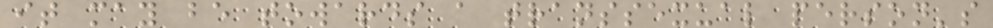it may be towards a transsexual person's
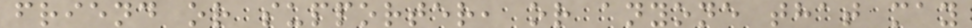friend or supporter, or anyone that may
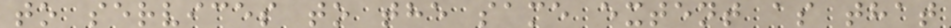to services to the same extent as that
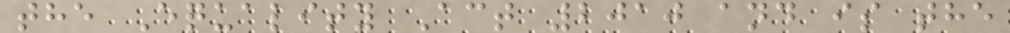the Equality Act 2010 and is the
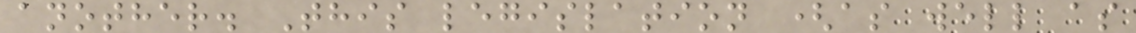another. This legislation (as well as
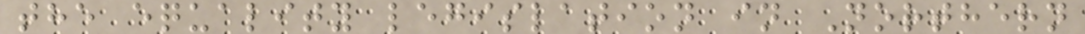the equality legislation in Northern
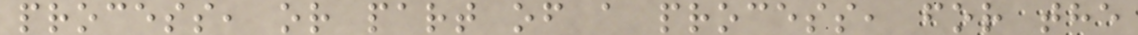process, or part of a process, for the
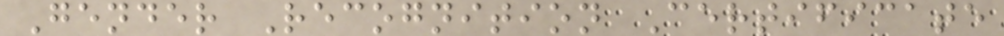Gender Recognition Certificate
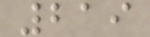219
